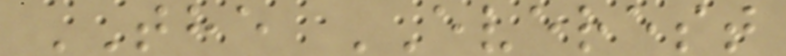THE EVEREST
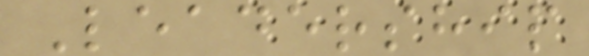Leadership
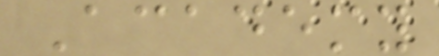Academy
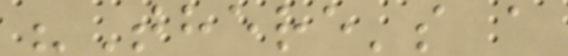"There's a
